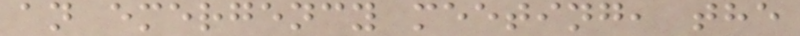an emergency meeting, the
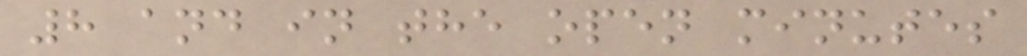8 and in the open minutes
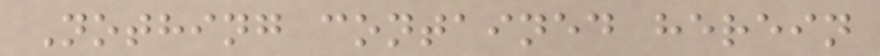Nothing contained herein
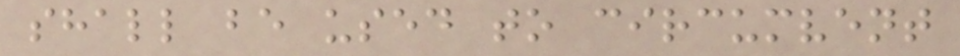shall be used to circumvent
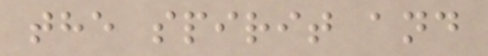the spirit and
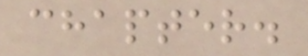chapter.
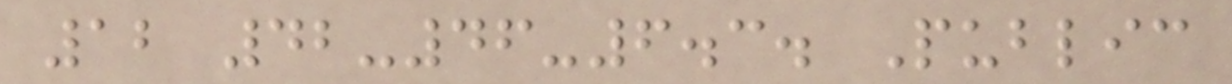12 42-46-6.3. Public
